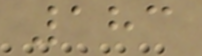183
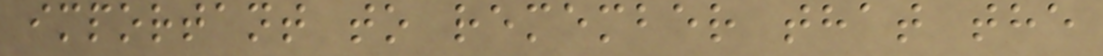important to remember that the
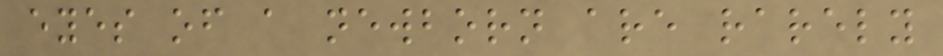eyes of a newborn are rarely
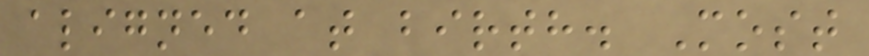aligned at birth. Most
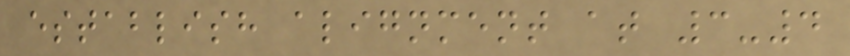establish alignment at 3-4
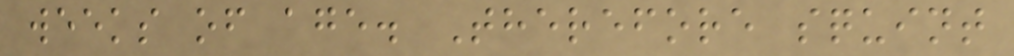weeks of age. Therefore squint
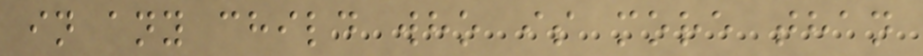in any child who is more than
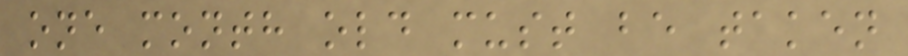one month old must be taken
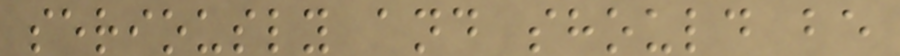seriously and should be
